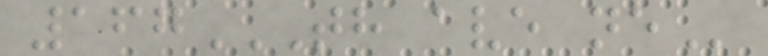167TH AVE NE
